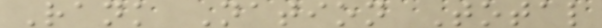Rank Nation Total
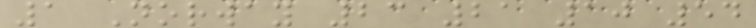1 Norway 23 21 10 54
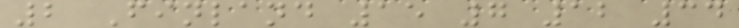2 Finland 15 7 12 34
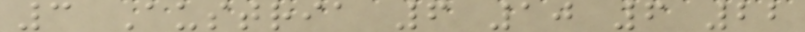3 Austria 6 10 6 22
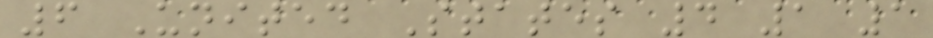6 United States 4 1 1
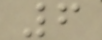6
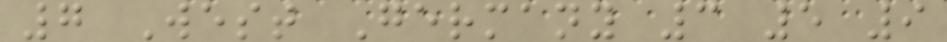7 West Germany 3 5 9
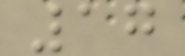17
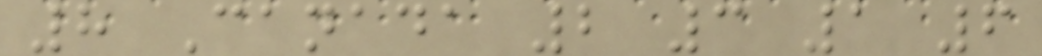8 Canada 2 3 1 6
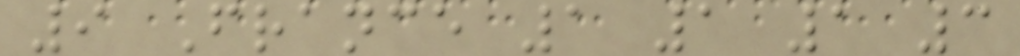9 France 1 1 1 3
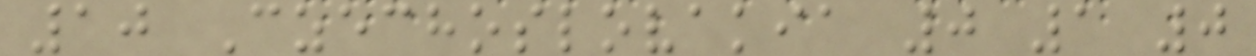10 Czechoslovakia 0 1 0
